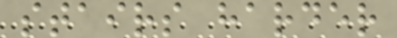stairs harder
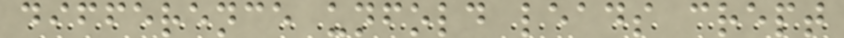difference unfold leads crept
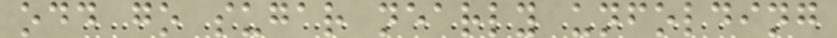odd go sugar nearly unfolding
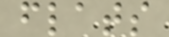flats
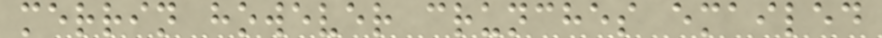merrin however crunches emailed
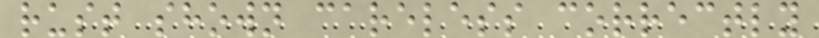rust shown careless correctly
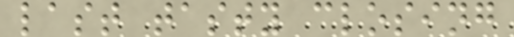last tasty closing
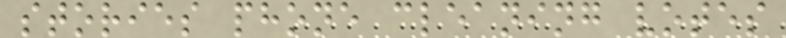stories phone cleaning votes
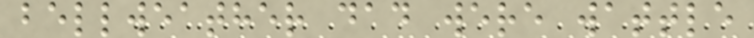bellweather dad were wattle
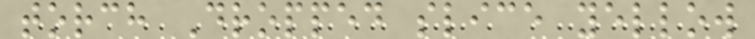torch Dropped slice yellow
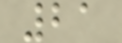21
